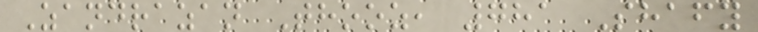Zandrazan Thooz, 781 Shafy
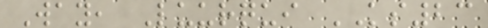Way, Luurqui KS23
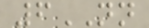6NN
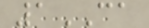1CA
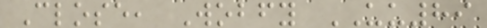Close, Wobfy UU89
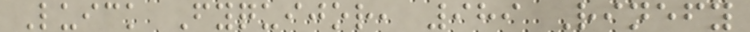Luick Fyquijor, 989 Rinefy
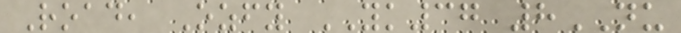Road, Ozfy YK37 8NU
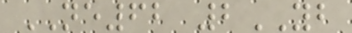NE62 2YB
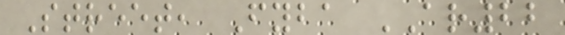Street, Fyba AR22
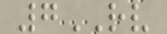7RV
